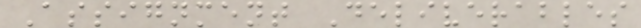Assignment Deliverables
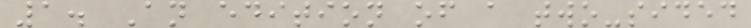1. An edition of a two-sided
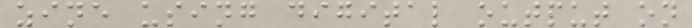zine using digital output on
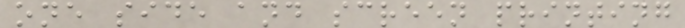one side and screen printing
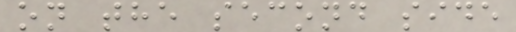on the second side
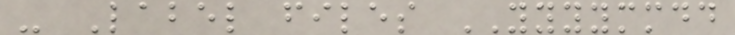- Label files YYYYMMDD
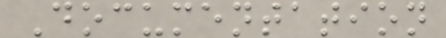Documentation
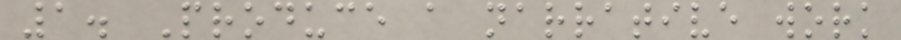1. Produce a narrative work
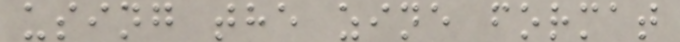using the zine format
